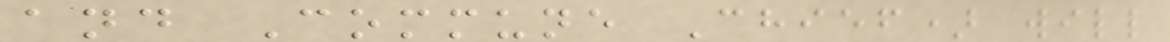and Commune Chief) will
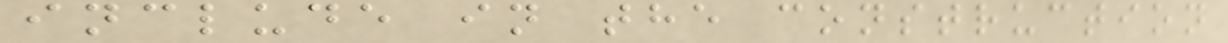include in the construction
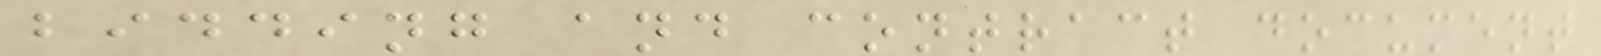bidding and contract document
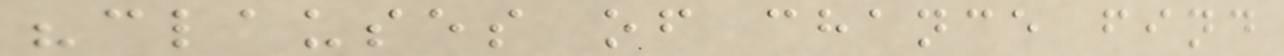"clauses of chance find
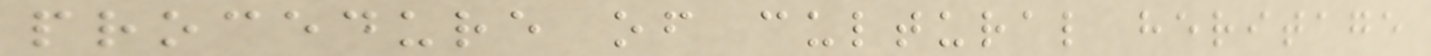procedure of cultural heritage
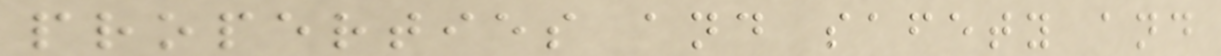properties and safety and
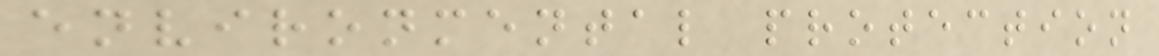environmental protection
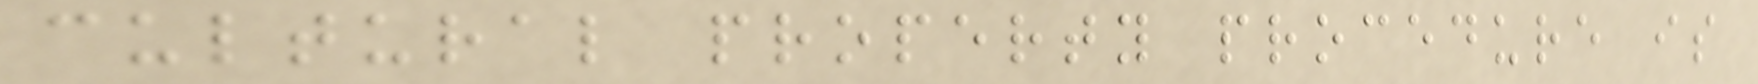cultural property procedure is
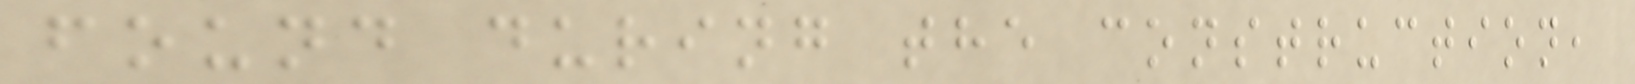found during the construction,
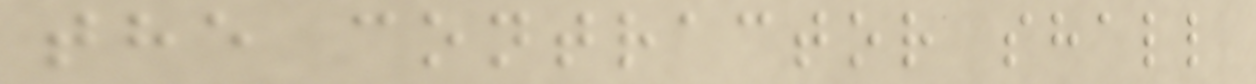the contractor shall
